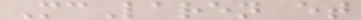McLaren et
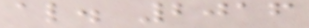al. 2016
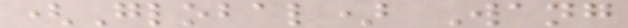(Global) Wang
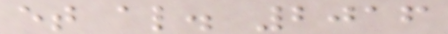et al. 2016
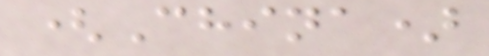(China)
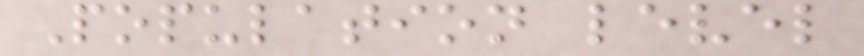Population level
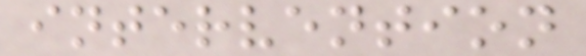intervention
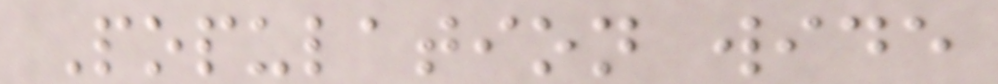Population wide
